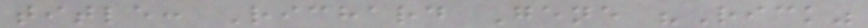title: Richard Gene "Rick"
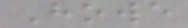Howe
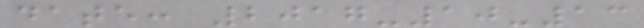date: 2017-10-13
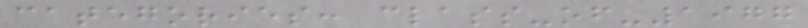categories: class-of-1977
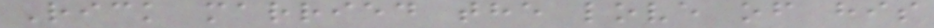Rick married the love of his
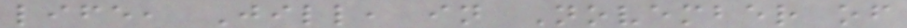life, Jill, in November of
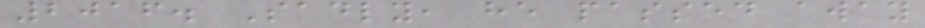2016. Sadly, he passed away
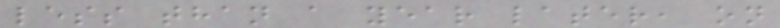less than a year later, on
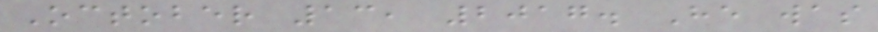October 13, 2017. He was
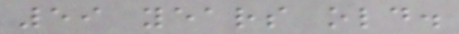59 years old.
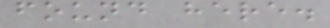found here.
